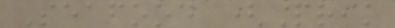Seafood (Prik
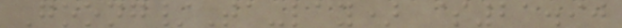Goong/Ta-lay) $21.90
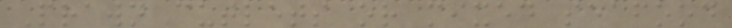Prawn cutlets or mixed seafood
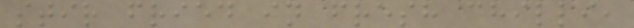stir fried in fresh chilli,
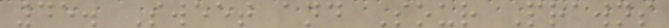45. Sweet and Sour Prawns
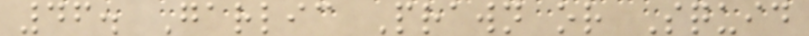46. Garlic Prawn or Squid
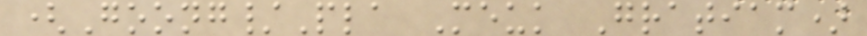(Goong/Pla Meuk Gratiam)
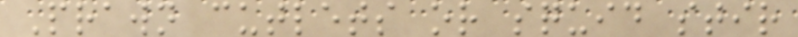Prawn cutlets or squid stir
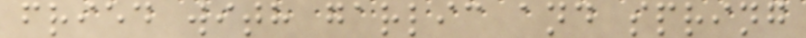fried with garlic and spring
